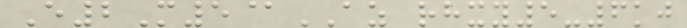E2M5@AZ rhxy5-6kj
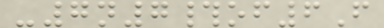-7n7#of6F
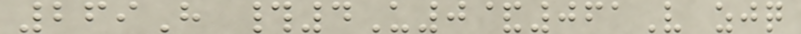269H #4U0&061V zjq
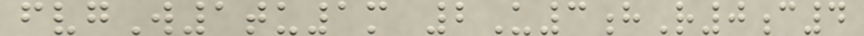fvgW1tu1m 2U3hR0c4
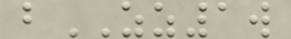bZZ1w
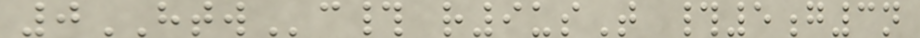0HTWc# r9usT #5g3n
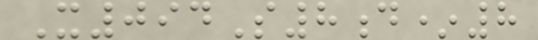X094S8d*8
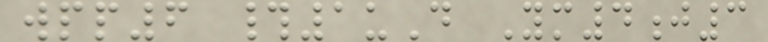wpp6 #1uD Ym4j3
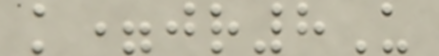k=jr8U
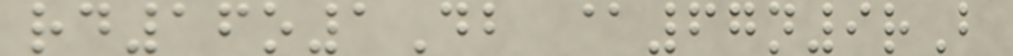rd16o1Db @67n9rB
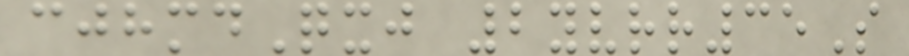cjhmdQxj 2yvrr35S
